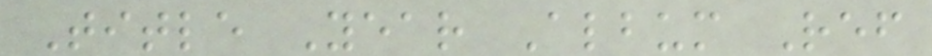Title Year Album Ref
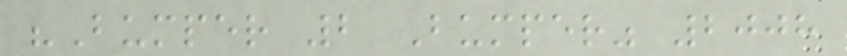"Bumper 2 Bumper" 2008
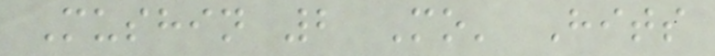Mushin 2 Mo' Hits
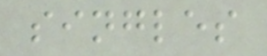singles
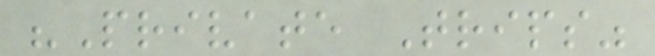"Private Trips"
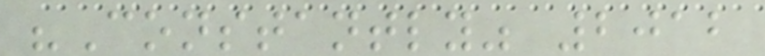"Constantly" 2012
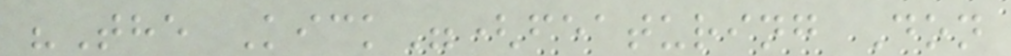"The Kick"(featuring Don
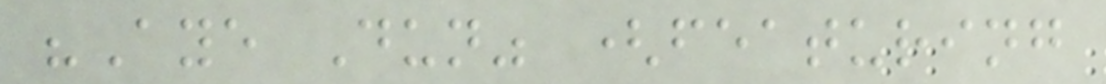"Aye Dun" (featuring
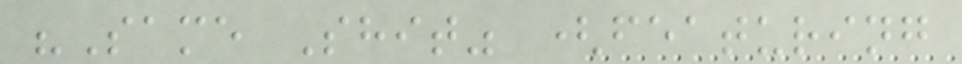"Same Shit" (featuring
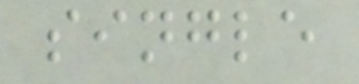single
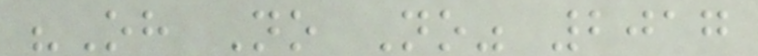"Oh No No" 2017
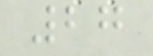27
